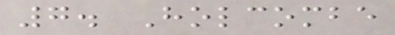7. Holcombe
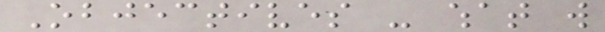Objectives - what will
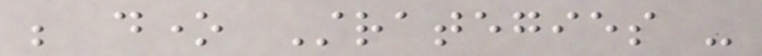be done Strategies -
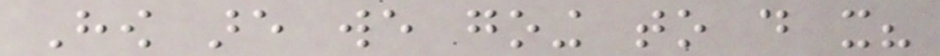How are we going to do it?
